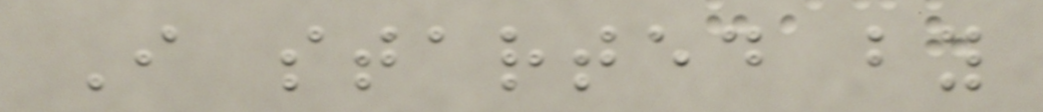I started by
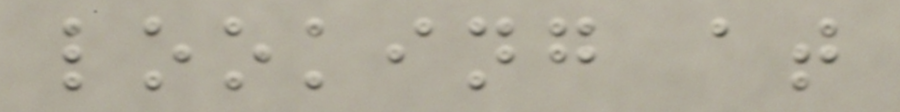looking at
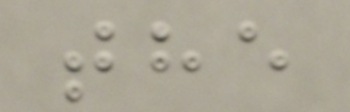the
